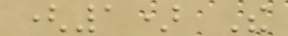(1) The
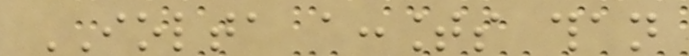IOLTA accounts than
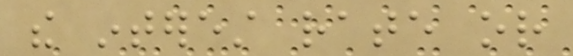the interest rate or
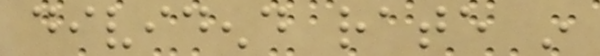dividend rate in
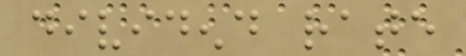dividend rate
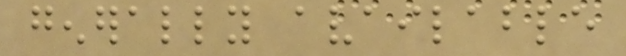generally available
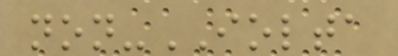non-IOLTA
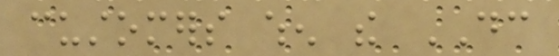customers when the DC
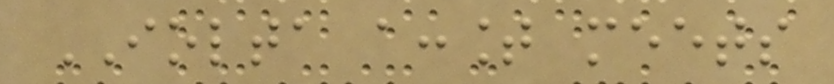IOLTA account meets
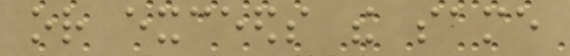or exceeds the same
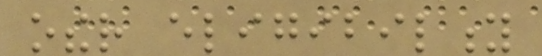other eligibility
